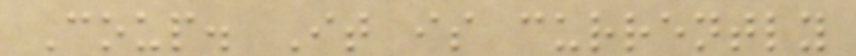Coup. It is currently
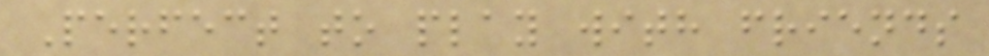Perfect to play with friends
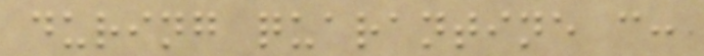during quarantine c:
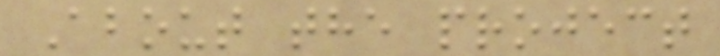About the project
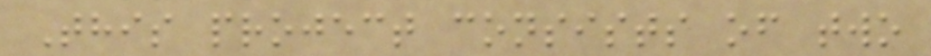This project consists of two
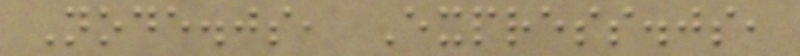Node.js, Express.js,
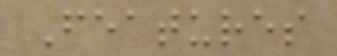Features
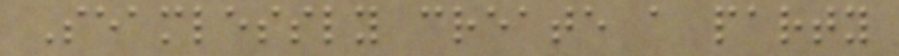Seamlessly create a party
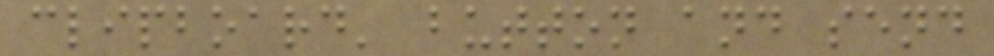clipboard' button and send
